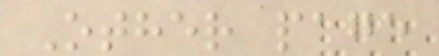Other page
